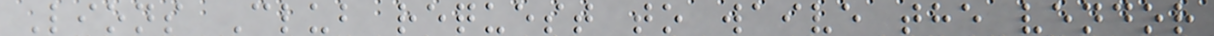Lions Club request to waive the vendor
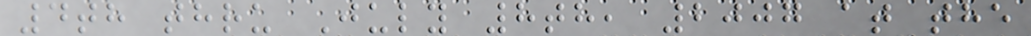4th thru July 8th, 2007 at the
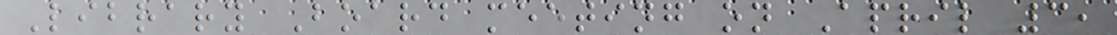Library Board meeting on April 3,
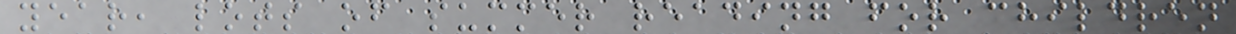year, lots of summer reading for children
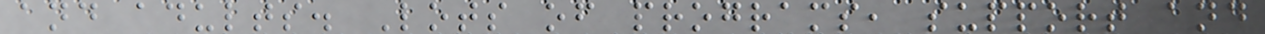and adults. Lots of programs, support and
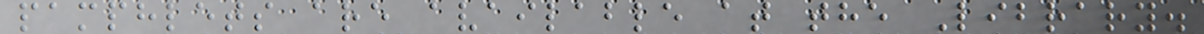pamphlets are available at the Library.
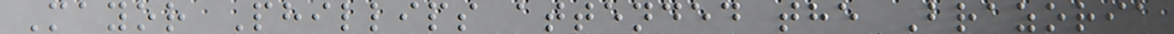Mayor Phillips attended the Brazoria
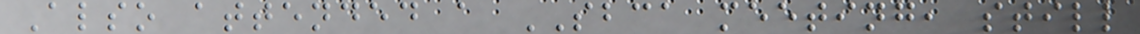Also attended a SBCA meeting, still
